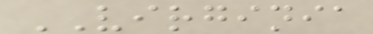VIRGINIA
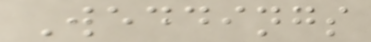Weddings
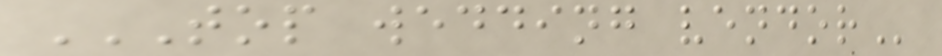TOP WEDDING VENDOR
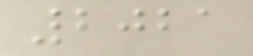2021
